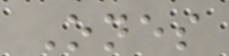Ones
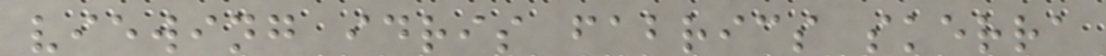viewing idris fabrics skerra
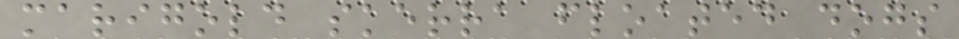marigold skerra floated dogs
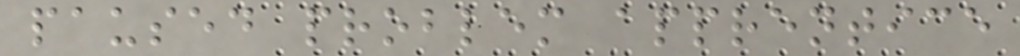paused problem apprentice
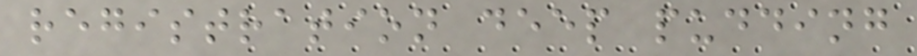registration deep pudding
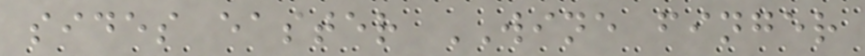sides easter WINE finger
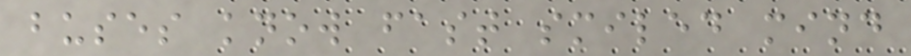buses know fast smiled mind
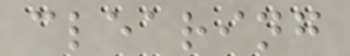clearing
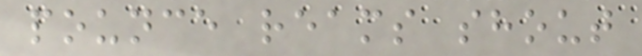pounce reams shout
